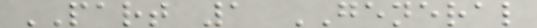PART 1 GENERAL
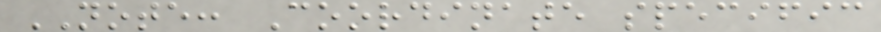NOTE: Coordinate specific
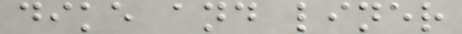dike and liner
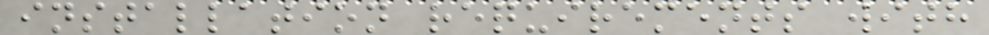installation requirements with
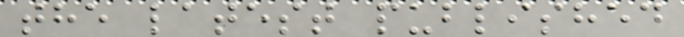the latest published
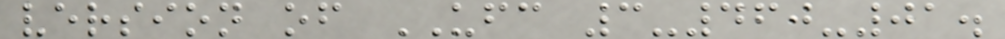version of UFC 3-460-01.
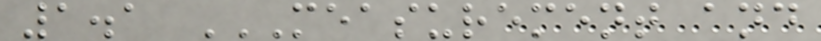1.1 MEASUREMENT AND
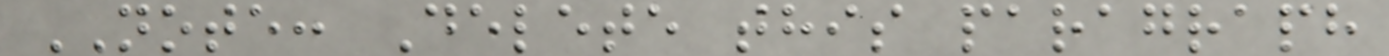NOTE: Delete this paragraph
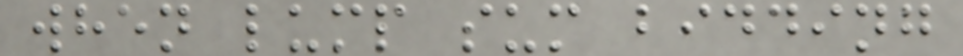when lump sum bidding
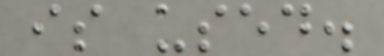is used.
